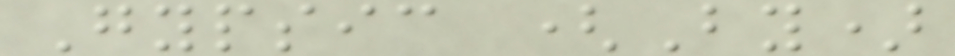Gypsic (By)
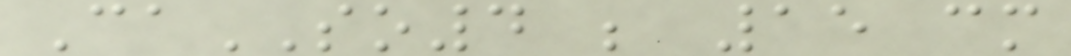CaSO4 ; 15 cm
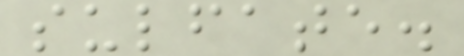sulfate.
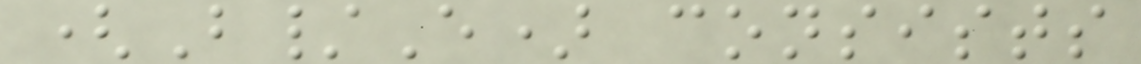(B/E) consists
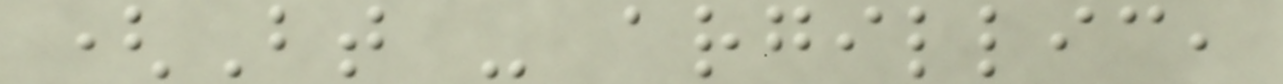(Bt - argillic,
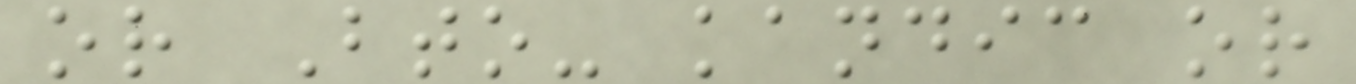or Bto- kandic or
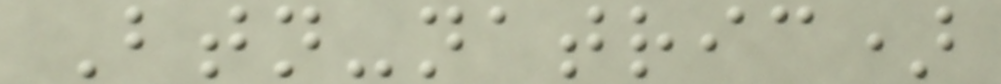Btn-natric)
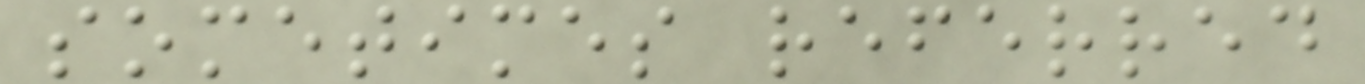sometimes referred
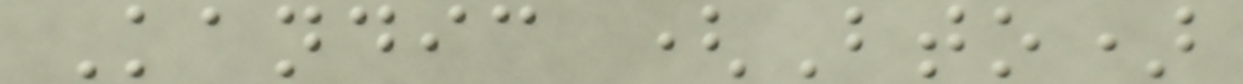Kandic (Bto)
